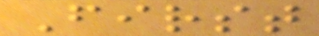First
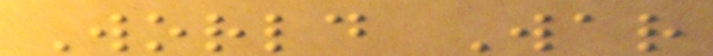World War
